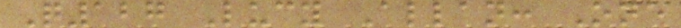Q127 Lucy Allan: One
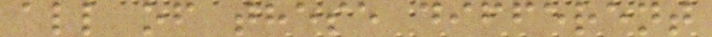all of these different
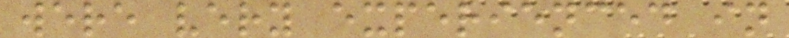were very experienced in
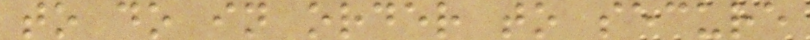to do in order to secure
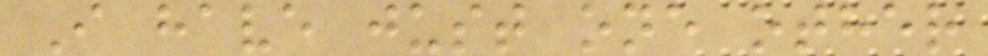I have just one other
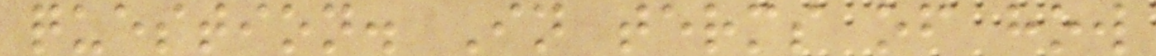question. In terms of how
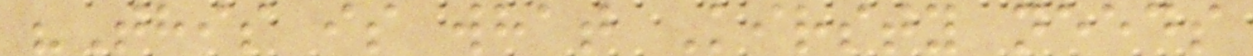"This is what Kirsty needs
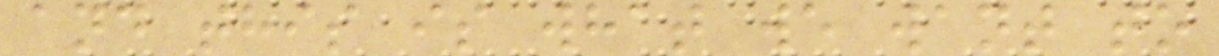and this is what we want to
